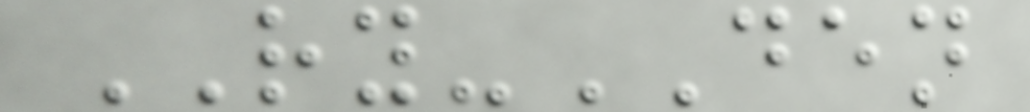RY-DEN
